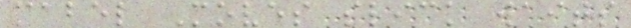mabel Moves slick waits
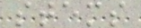stems
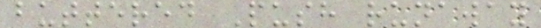buttered Push runaway
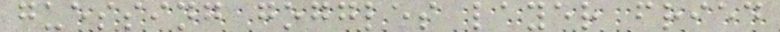guessing goggles layer fried
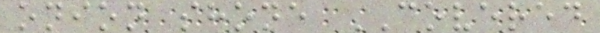onion shone COVERED
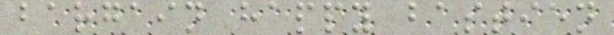bargain happy bastien
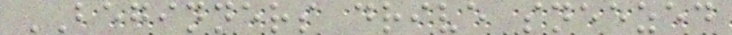BEGINNERS drive sneezed
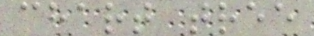chart tree
